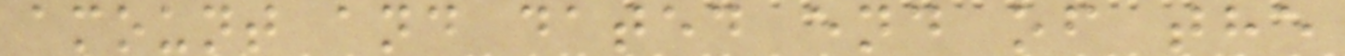amount and dated end of the
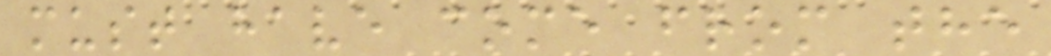must have come from the
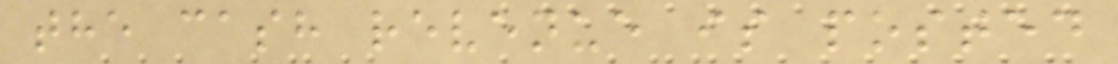the cash revenue is posted
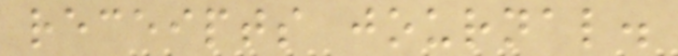receipts journal.
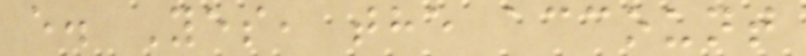e. Yes, the account
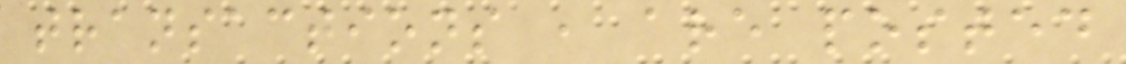transactions , are posted
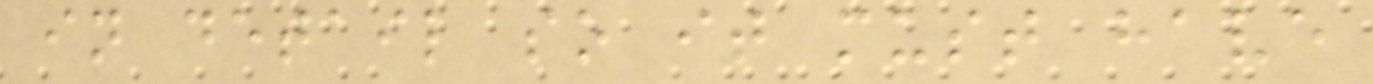in detail so it must have
